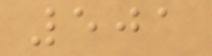501
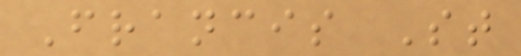Francis St
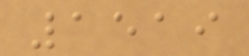1519
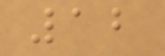12
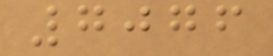7076
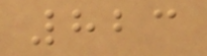823
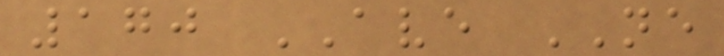170 AVE NE
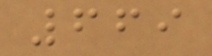669
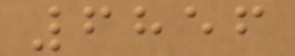6856
